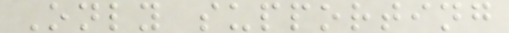Only supporting
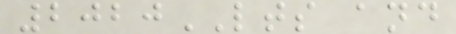2020LTS and
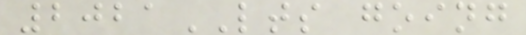2021LTS going
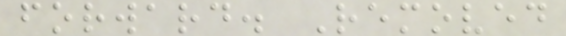forward. Removed
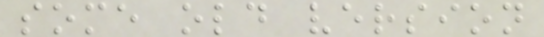some old version
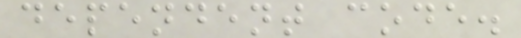dependent code.
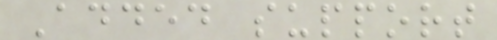Added support
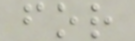for
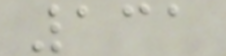131
